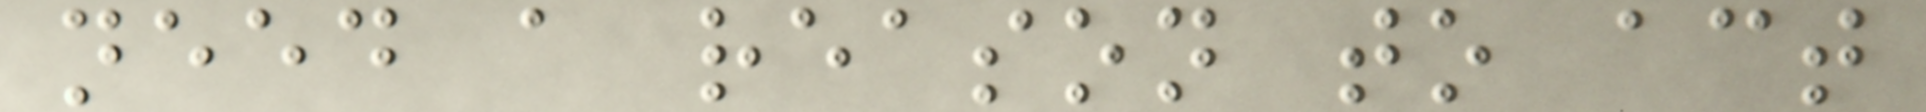need a reason to act
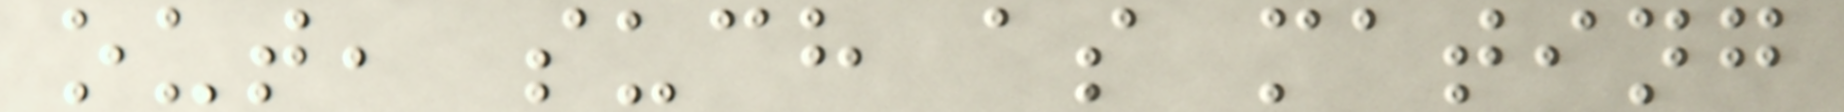out, such as mating
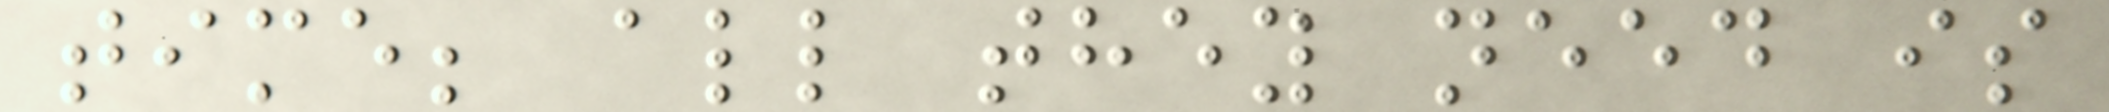time; all they need is
